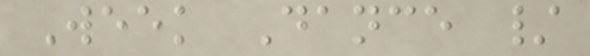Week Dance /
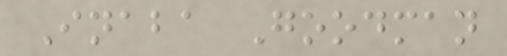Inaba Goodman
